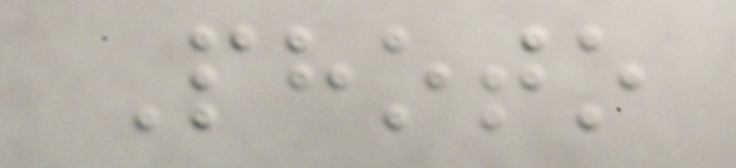Photo
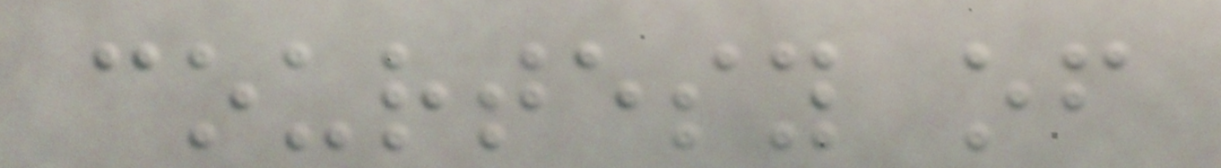courtesy of
